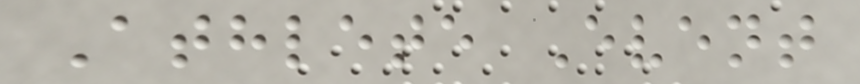Athlete Event
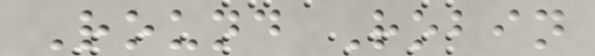Round Robin
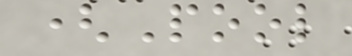(Pool
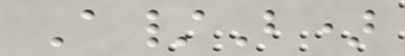A/B)
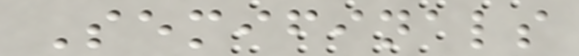Semifinals
